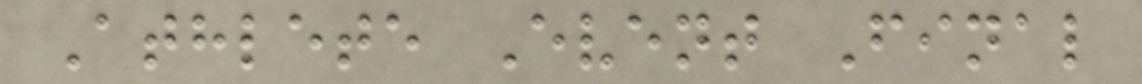Athlete Event Final
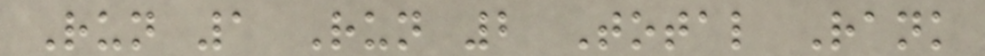Run 1 Run 2 Total Rank
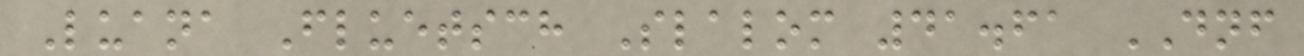Luana Fluetsch Slalom 41.61 DNF
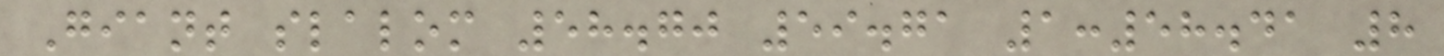Giant slalom 58.70 59.71 1:58.41 8
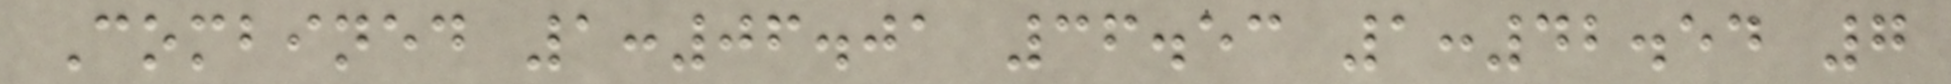Combined 1:06.01 36.53 1:42.54 7
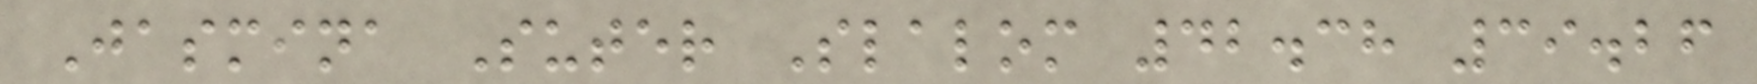Jasmina Suter Slalom 42.38 39.26
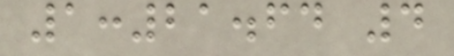1:21.64 4
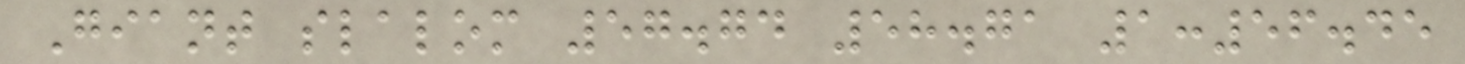Giant slalom 57.74 58.71 1:56.45
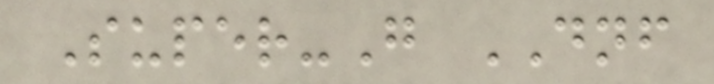Super-G DNF
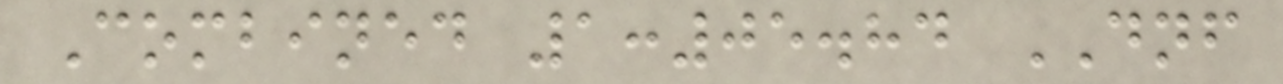Combined 1:05.84 DNF
